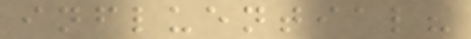influential?
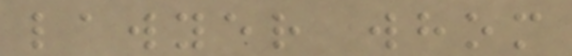lawyer whom
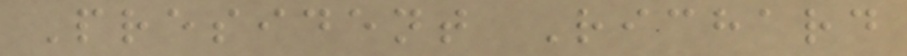President Richard
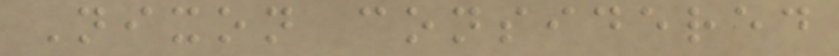Nixon considered
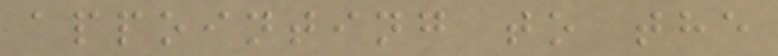appointing to the
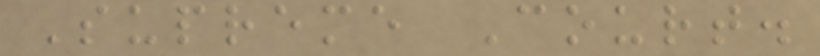Supreme Court.
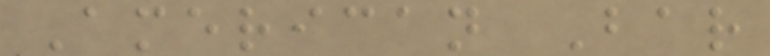American Bar
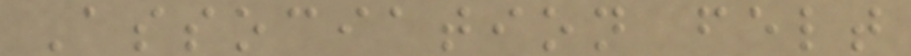Association felt
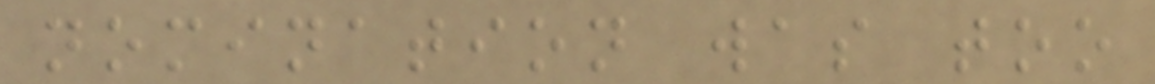nomination was too
